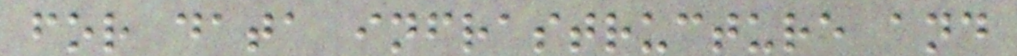for data infrastructure and
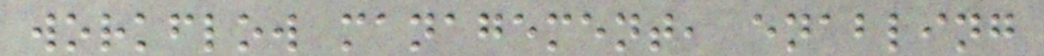workflow management, enabling
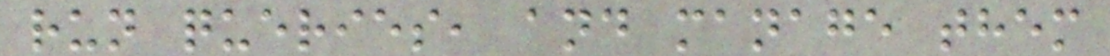run queries, and manage them
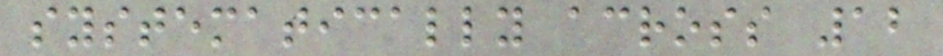systematically across 12
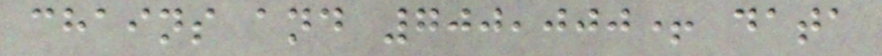chains and 700,000+ data
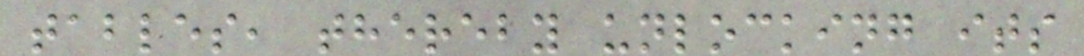tables, thereby unlocking its
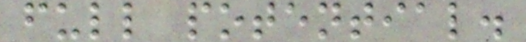full potential.
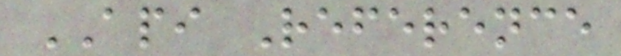API Reference
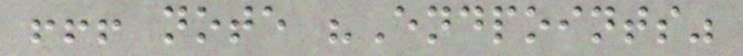!!! note "Endpoints"
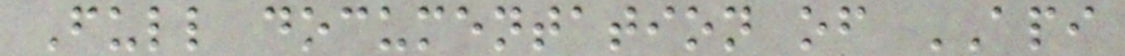Full documentation of API
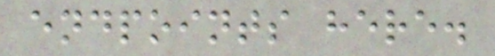endpoints here.
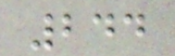244
